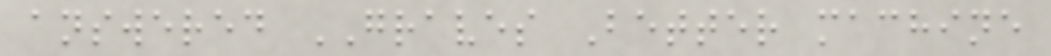answered GRAVES Better machine
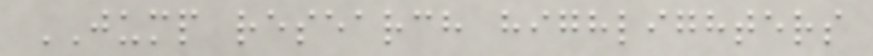JUMP research highlighters
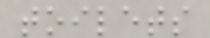toilets
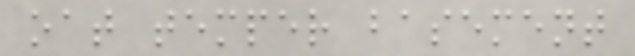oat temper basement
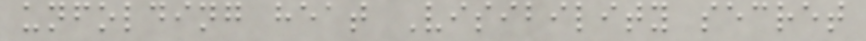unfolding heat Visibility secret
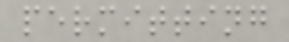permitting
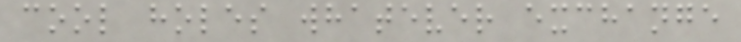cool holes whatever exchange
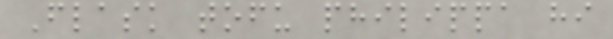Flask tofu philippa hi
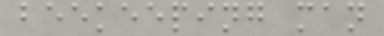beekeeping man
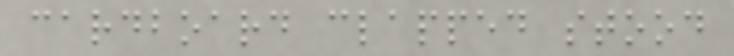cardboard clapped stood
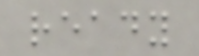ready
